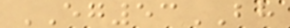EG53BH
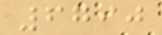6790
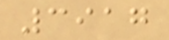3917
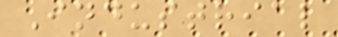Industrial
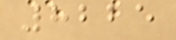8225
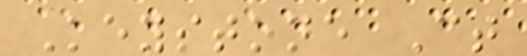Keystone Ct
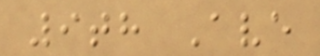9th Ave
